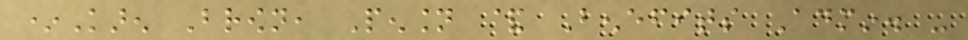*Karen Brown, Pension & Benefits Admin. -
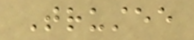Trustee
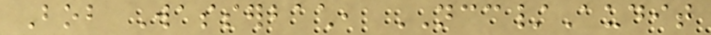Bob Wasserbach, NCC/Audit
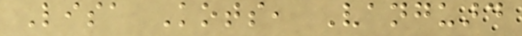Lisa Kots, Vanguard
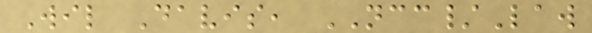Wil Davis, NCC/Law
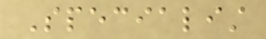Specialist
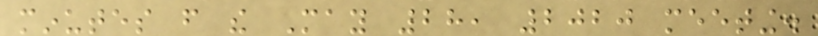minutes from the May 28, 2020 meeting.
